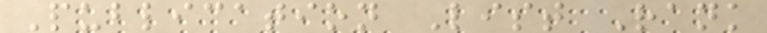Publication List Rank
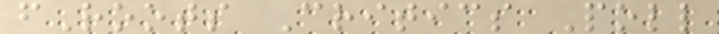fRoots Critics Poll
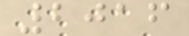2016
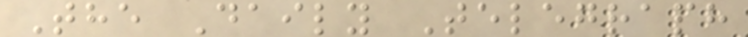The Daily Telegraph
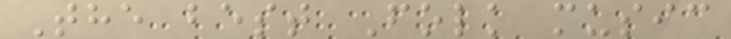The best Folk music
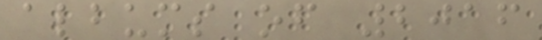albums of 2016
